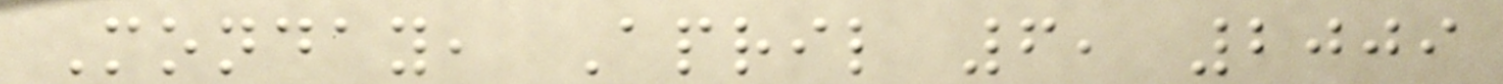Monday, April 6, 2009
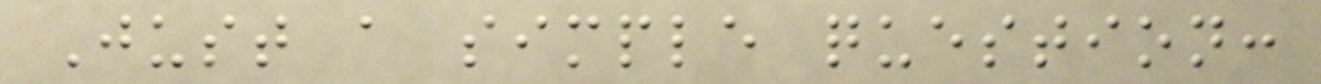Just a simple question:
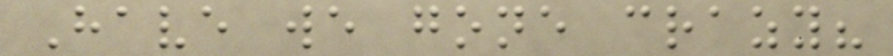Have we gone crazy?
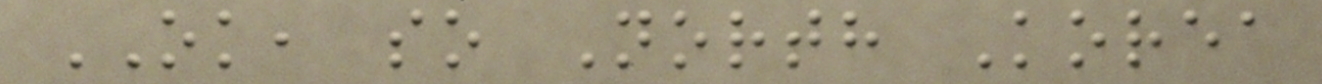OK, so North Korea
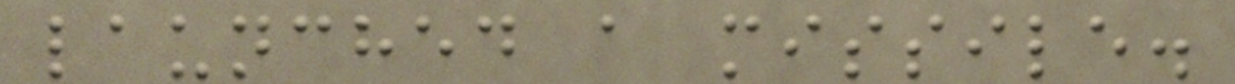launched a missile.
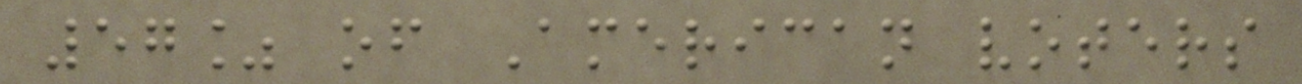57% of American voters
